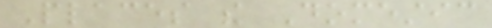Places the Domestic
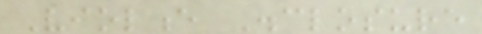Violence Disclosure
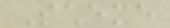Scheme
